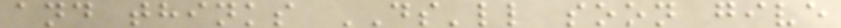and thinks DS'll soon give
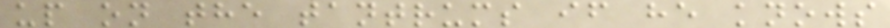up on the tantrums if he knows
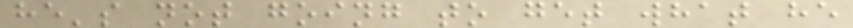he's not going to get what he
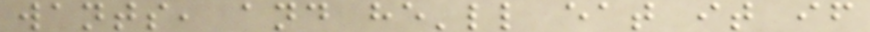wants, and he'll eat it if
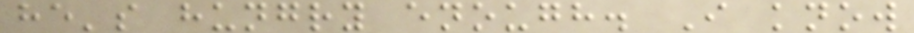he's hungry enough. I know
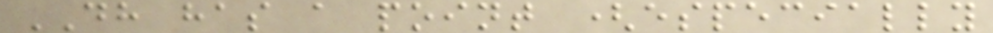DH has a point (especially
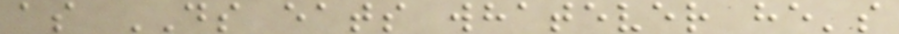as DS eats whatever he's
